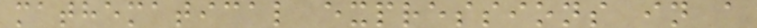mathematical expressions in a
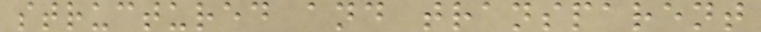structured and transparent
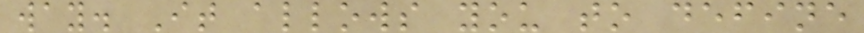way. It allows you to define
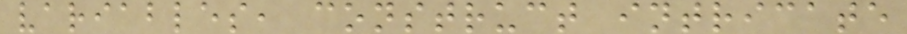variables, construct intricate
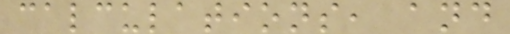calculations, and
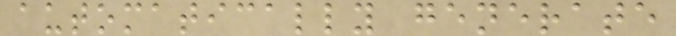automatically generate
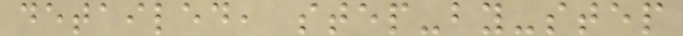detailed, step-by-step
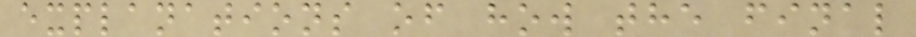explanations of how the final
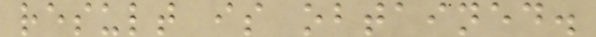result is obtained.
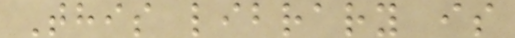This library is
